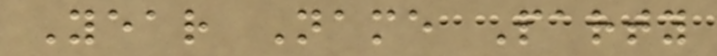Year Name Party
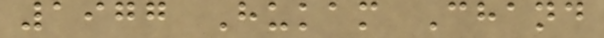1977 Hukam Chand
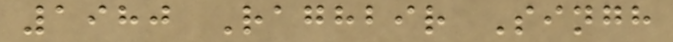1980 Raghbir Singh
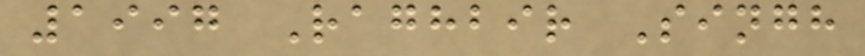1997 Raghbir Singh
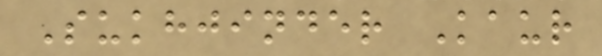Sukhjinder Kaur
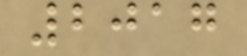2017
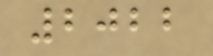2022
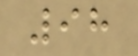98
